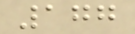177
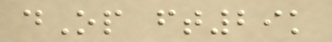dOp ft29k
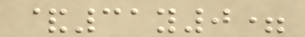&31y0=
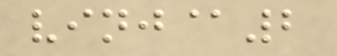vinj@2
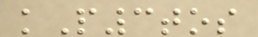kP3tos
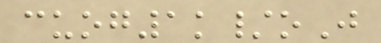cuog1k/oJ
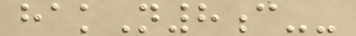hakN8c--
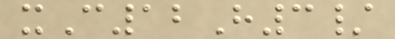xC12H3/
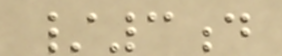/3d
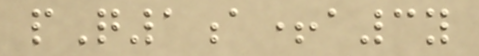pQ1a+a3y
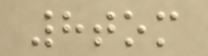8tom
